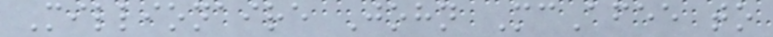Millionaire John McAfee to
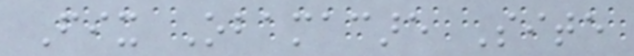Fix Obamacare Site
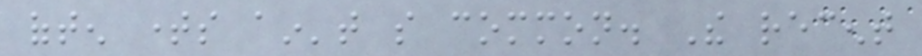often times ain't so common. The recent
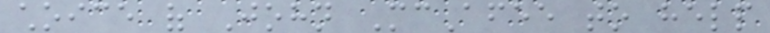choice of John McAfee to help
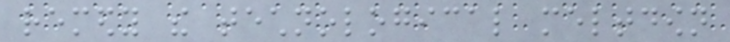remedy the technological meltdown
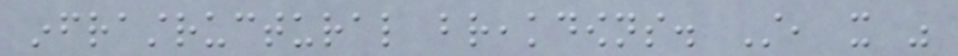infrastructural breakdowns. Still, it was
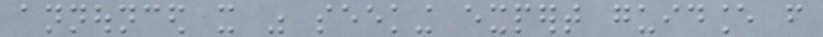announced it was seeking expert guidance from
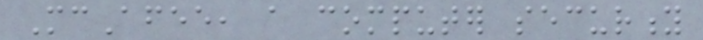McAfee, a computer security
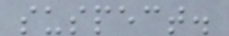suspect.
